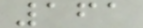161
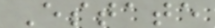Estate
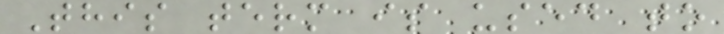This term is used to
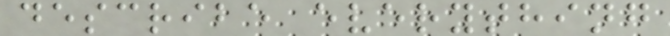describe everything
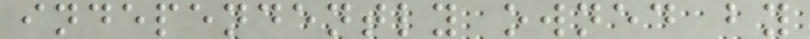independently owned by
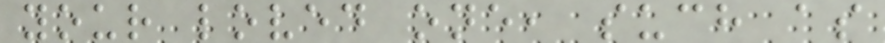your loved one, such as
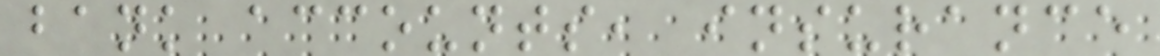bank accounts, insurance
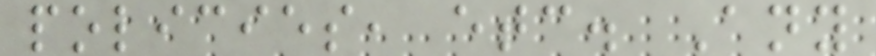policies, etc. Any
